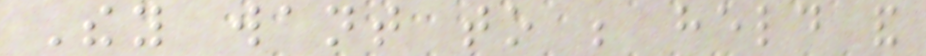They want to be held and
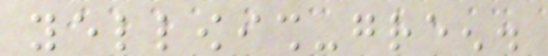yellowish-green.
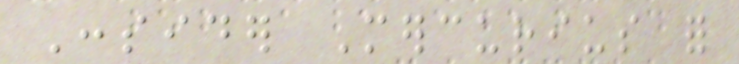Consider Mercurius for
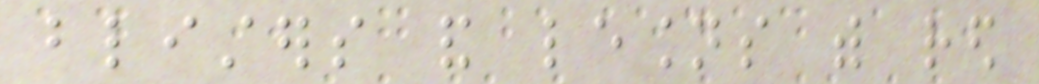blisters and lesions with red
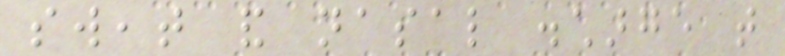sweat and nasal discharge that
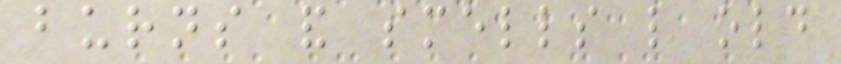burns and smells like old
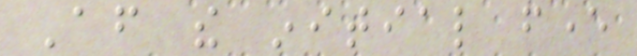After the initial fever
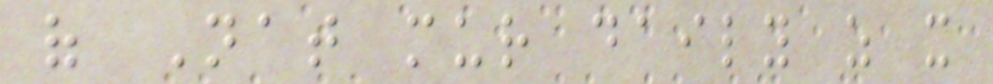of Nat mur daily as it
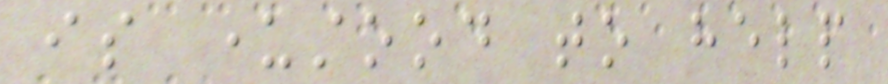is understood to help
